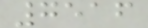7516
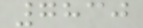7830
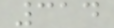314
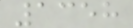1358
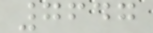7647
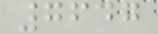7647
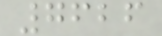7626
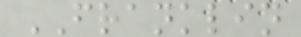FRANKLIN
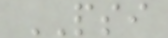PSI
